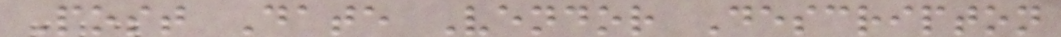Post Date Vendor Descripton
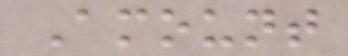Amount
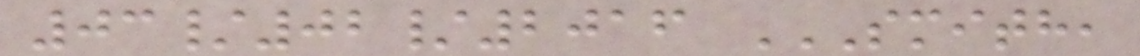03/02/2016 SMITH,
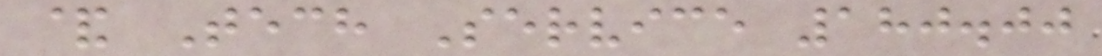& Tech Service 180.00
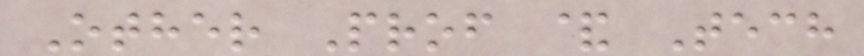Other Prof & Tech
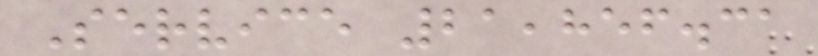Service 21,856.31
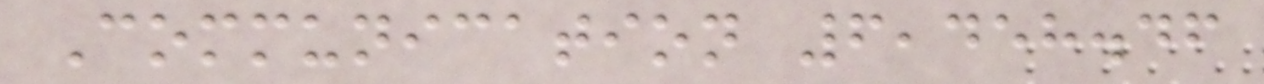Communication 6,458.46
